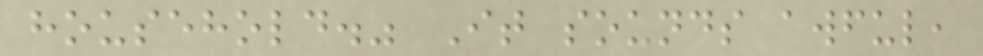household." It sounds awful,
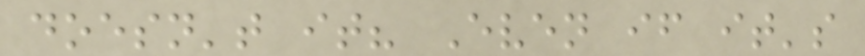doesn't it? Even if it's
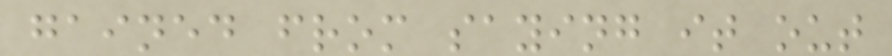gained from saying it out
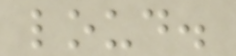loud.
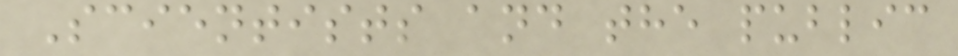Scientists and the public
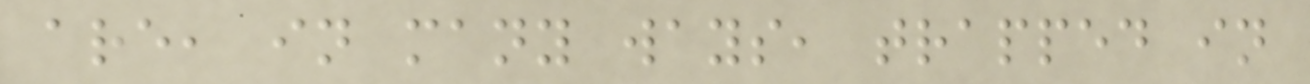are, in many ways, trapped in
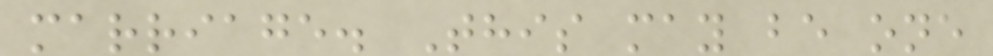marriage. This may be one
